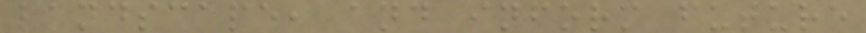landscape, and inform future
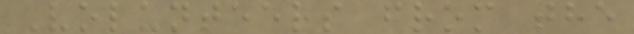Volunteers from the
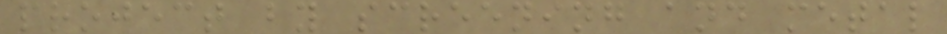project by screening and metal
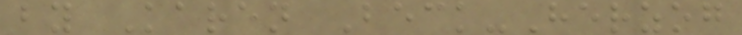by Karen Beck-Herzog
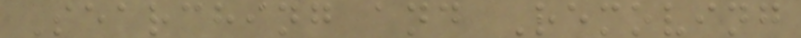Searching and Removing
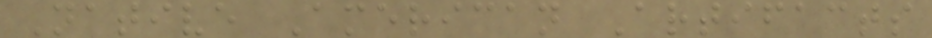Native American Artifacts
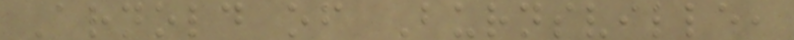Arnold of Burnsville,
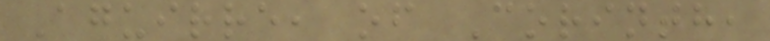Aguirre, of Corinth,
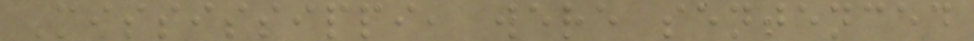Mississippi, were sentenced
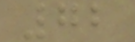72
